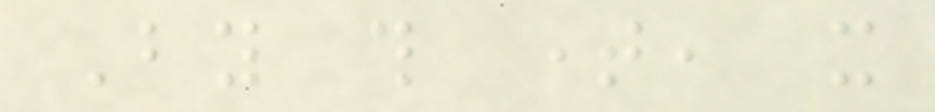By this time, it
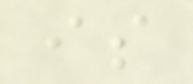is
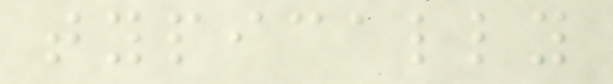typically
